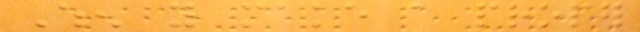When you make a proper
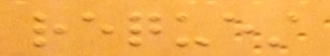request
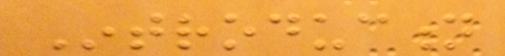Introduction
